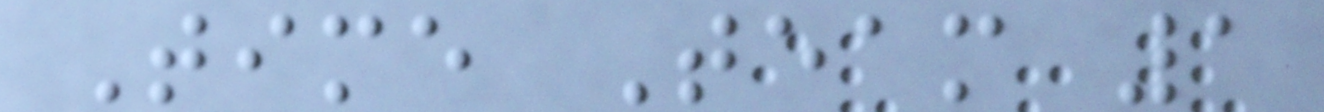Time Team 1
